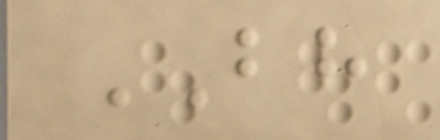BH
